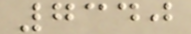7340
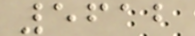5612
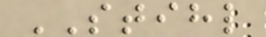STIHL
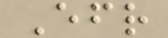Efr
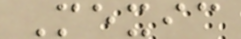Mexic
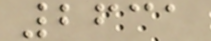2631
